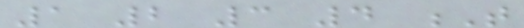1 2 3 4 T
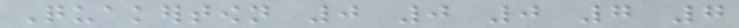Quakertown 0 0 0 7 7
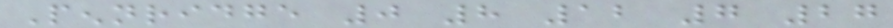Pennridge 0 8 12 7 27
